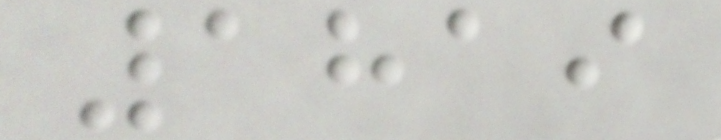1819
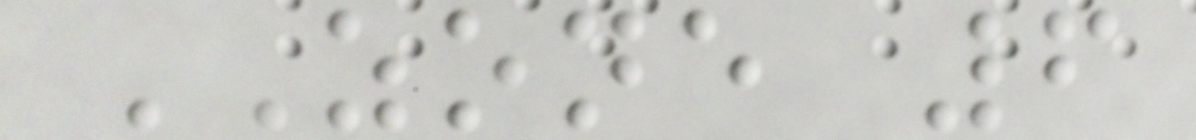ZONE 6
